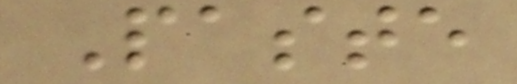Paste
